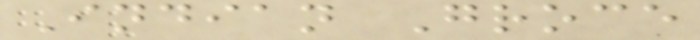Indian Groce
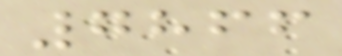7866
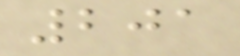201
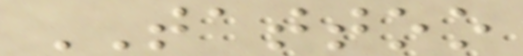TATTOO
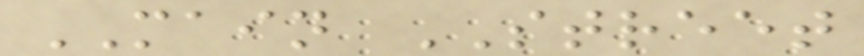MAIN STREET
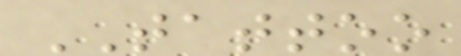TATTOO
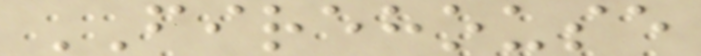FIREHOUSE
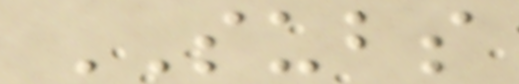SUBS
